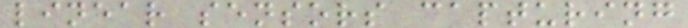linear sensors capturing
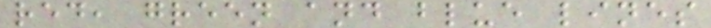red, green and blue lines
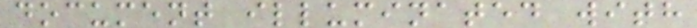document illuminated with
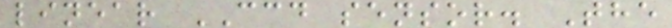linear CCD sensor. The
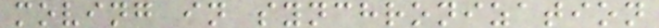moving in synchronization
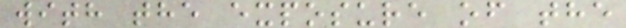with the exposure of the
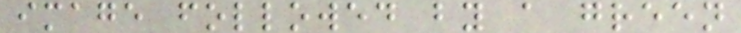image followed by a green
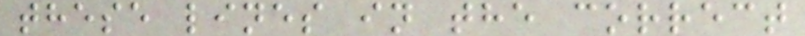these lines in the correct
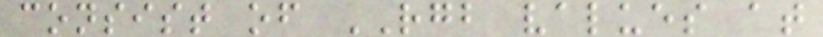consist of RGB values at
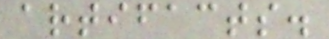artifacts.
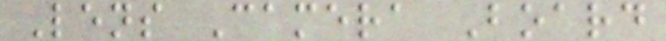Lens Camera Board
